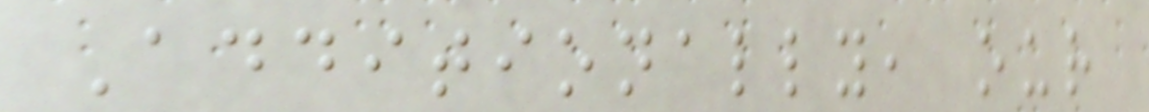Additionally, our
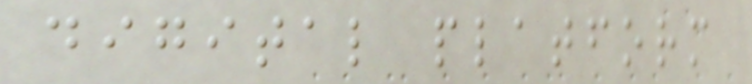digital platform
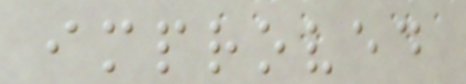improved
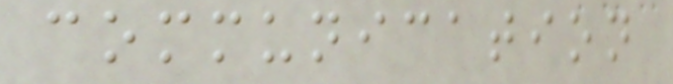communication
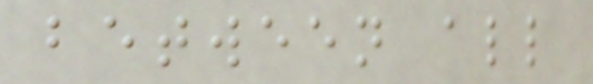between all
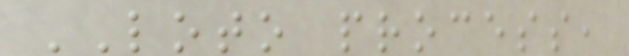LOTO process,
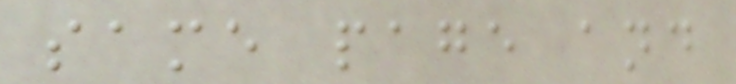same page and
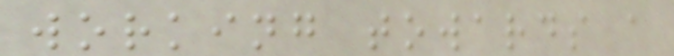working towards a
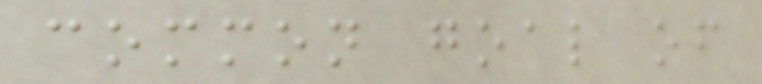common goal of
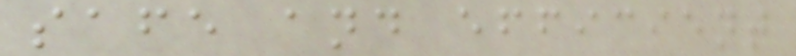safe and efficient
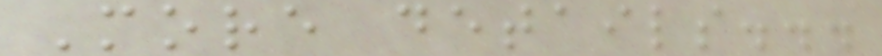More details...
